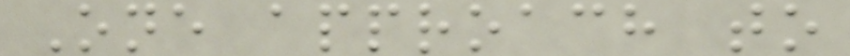One approach to
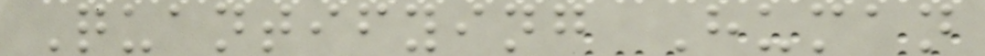Quantifying Human
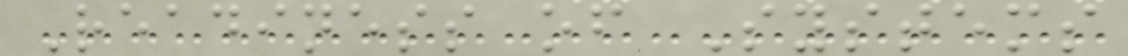Readiness of Systems
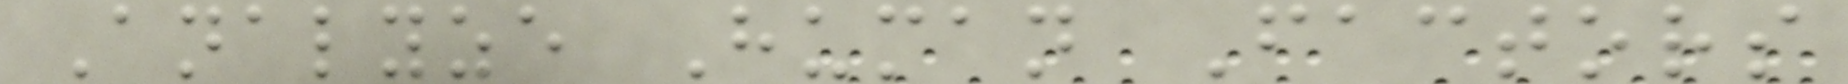Analyze Human Factors
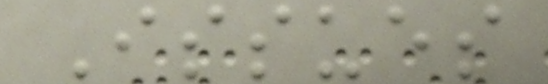Issues
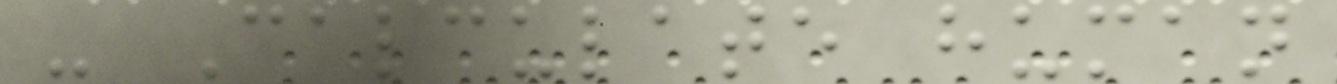- Calculate human
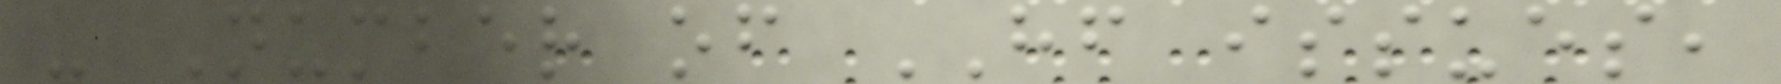- Number of HF issues,
